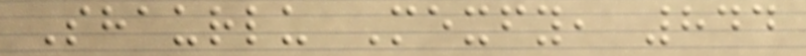Shaurlu Mexfy, 844
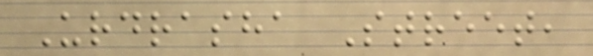Urdrasha Street,
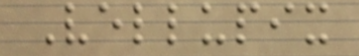Vellupix
